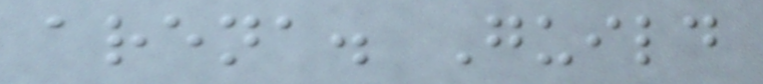arena. Guild
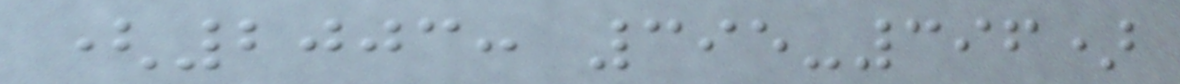(2003: 395-396)
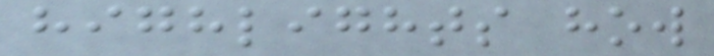highlights how
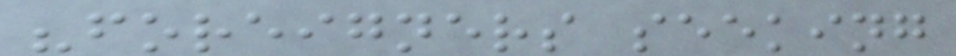"foreigners seeking
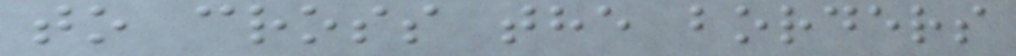to cross the borders
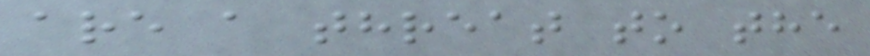are a threat to the
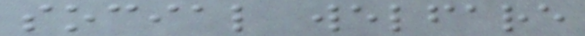social welfare
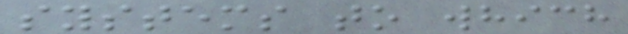systems to which
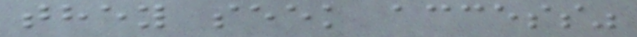they seek access"
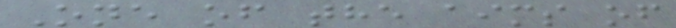One of the aims of
